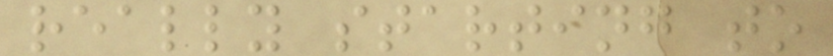really starting to
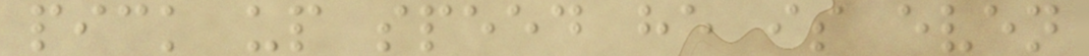pick up speed he is even
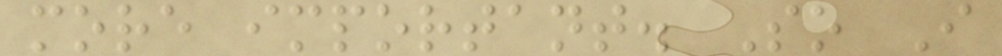more important. So I
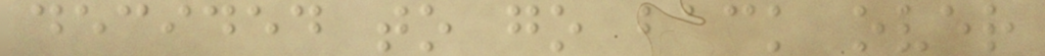decided to go back over
